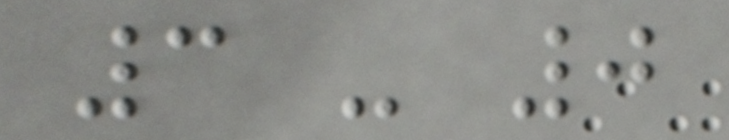3 - 0
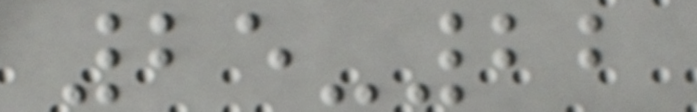25-22
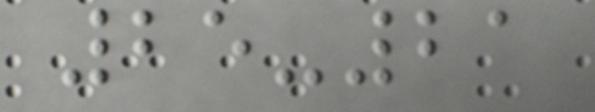25-21
